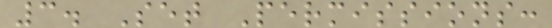3. Set Permissions:
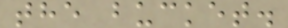the bucket.
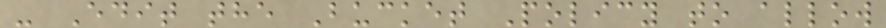- Edit the Bucket Policy to allow
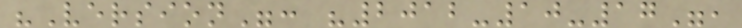"Version": "2012-10-17",
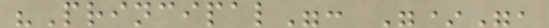"Principal": "*",
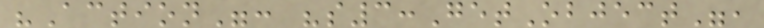"Action": "s3:GetObject",
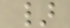}
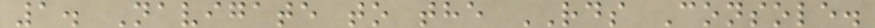1. Navigate to the RDS Console.
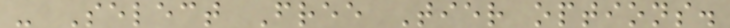- Select Free Tier options.
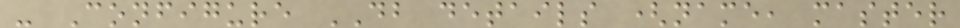- Configure DB details (name, master
